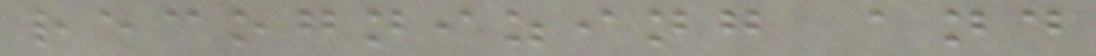recognizing and
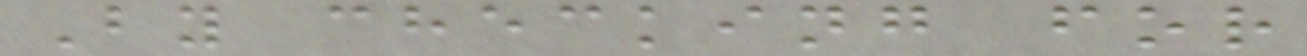By checking for
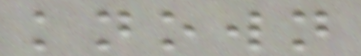known
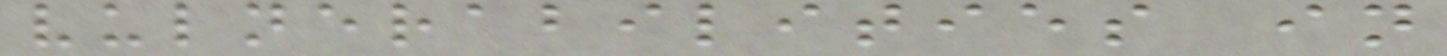vulnerabilities in
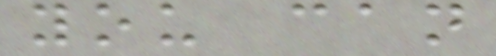you can
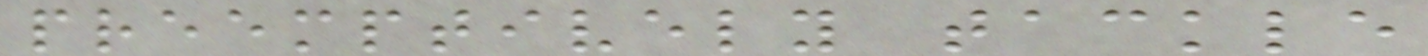preemptively tackle
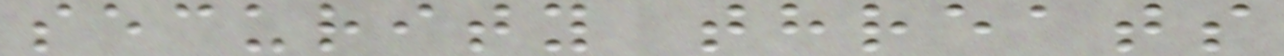security threats
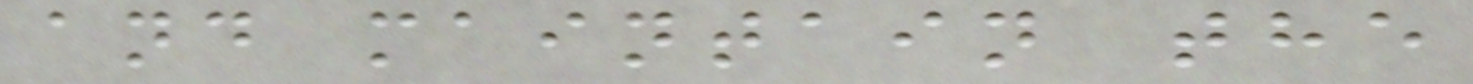and maintain the
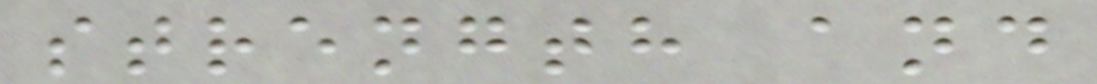strength and
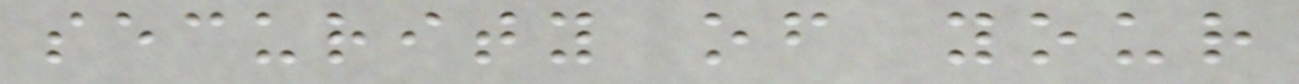security of your
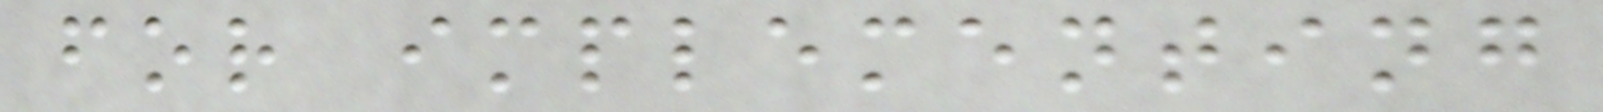for implementing
